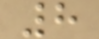8
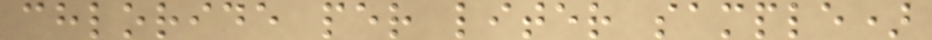chloride per liter sample)
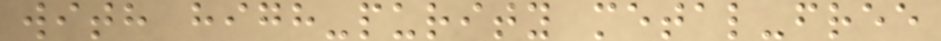with high-purity metal-free
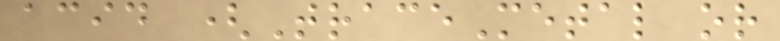acid (TraceMetal or
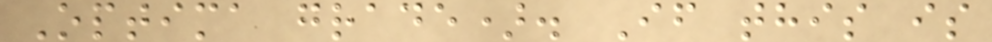Optima grade). If this is
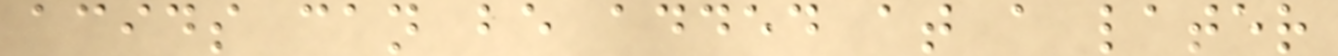acids can be added at a later
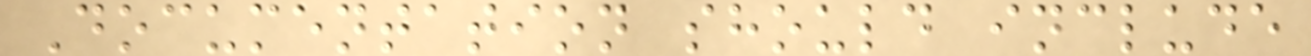Documentation should include
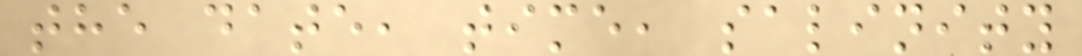the date, time, salinity
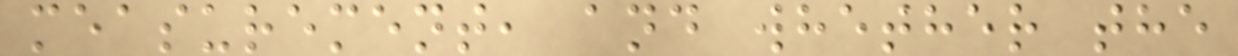measurement, and whether the
